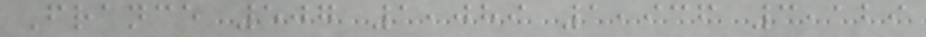France 507 1,089 1,936 3,129
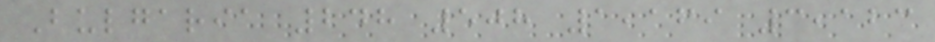Bulgaria 248 508 1,169 3,123
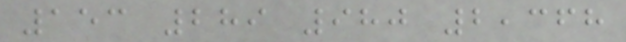153 289 980 2,368
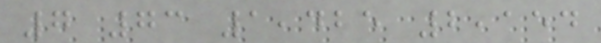7 73 1,425 2,154
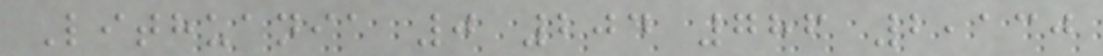Lithuania 0 204 786 2,130
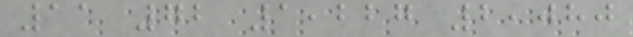11 72 1,227 2,080
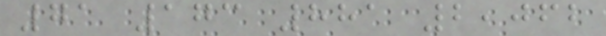71 173 881 2,062
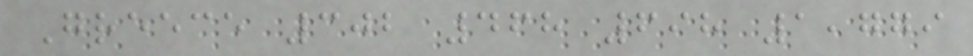Greece 302 468 698 1,779
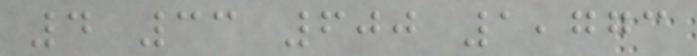4 33 600 1,773
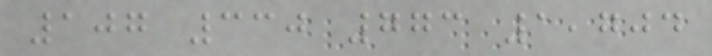107 330 773 1,704
